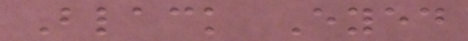Black Eyed
